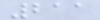211
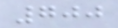700
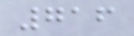716
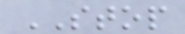STOP
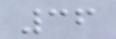36
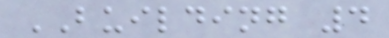BUILDING 4
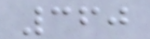360
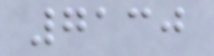7130
